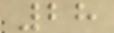28
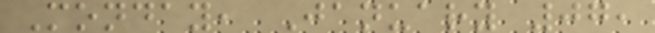Monday, January 07,
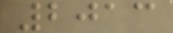2013
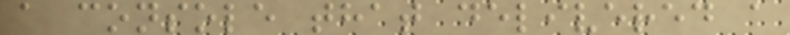a console that delivered a
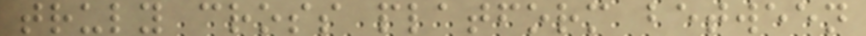truly cross platform between
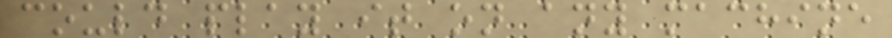could play it on any machine
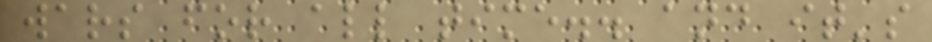wars for all time.. and it's
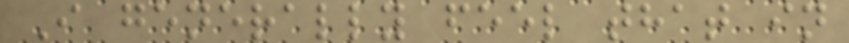I generally feel that in
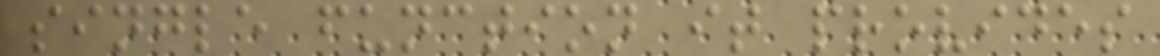single function it provides
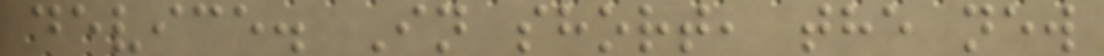device. In short, the new
